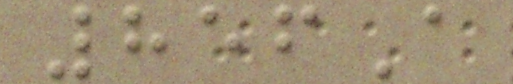856A
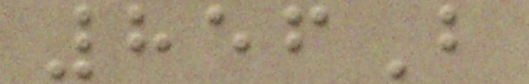856B
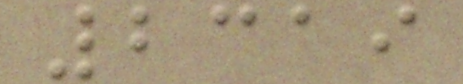2319
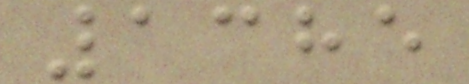1385
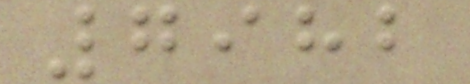7982
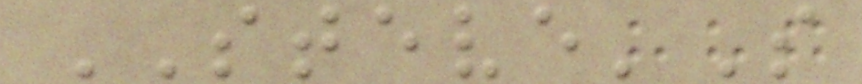STEVE'S
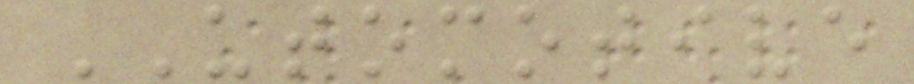UTOMOTIVE
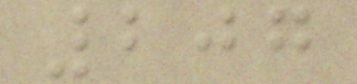207
